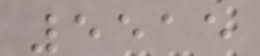5515
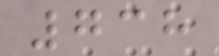738
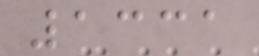1331
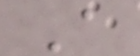A
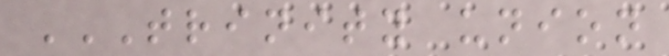TRINITY UNION
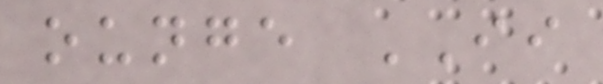ounge II
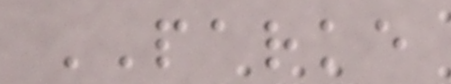PARKE
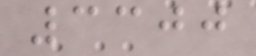3300
